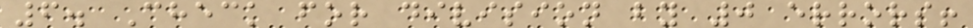6. Check for division by 0 errors!
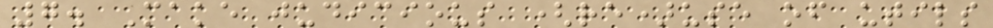7. Make judicious (re)use of utils
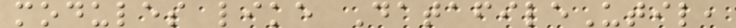modules like DatafileUtil,
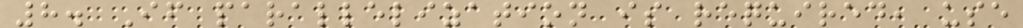8. If parallelization is required, use
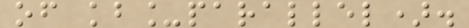of kb_parallel).
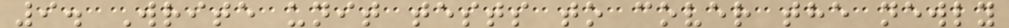9. Write unit tests to cover the newly
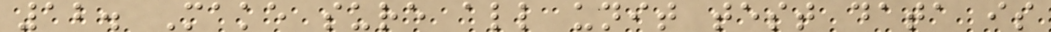12. Make sure all unit test data is
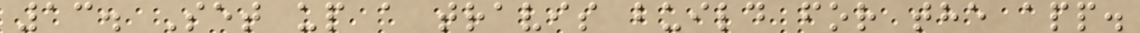13. Set up a travis build for the app.
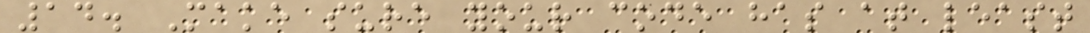14. Make sure your code has at least
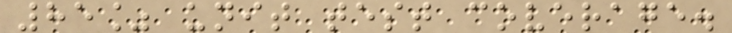85% unit test coverage.
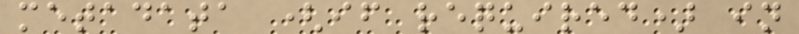metadata (if required) in
